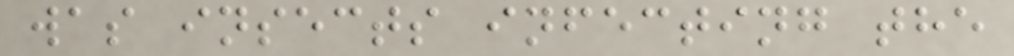was insects infecting the
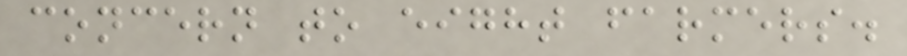concern to eight farmers.
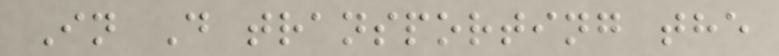In D transporting the
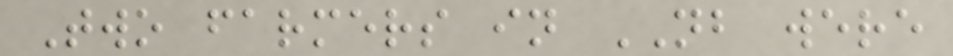Two farmers in NB were
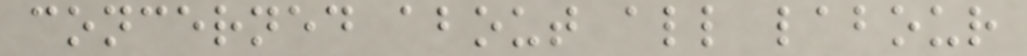concerned about all labour
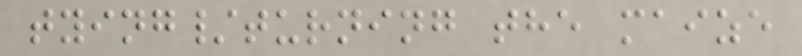tying/turning the maize
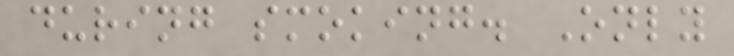during smoking. Only
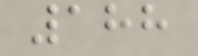188
